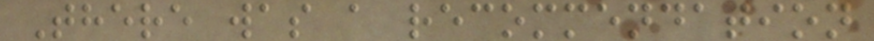There was a recommendation
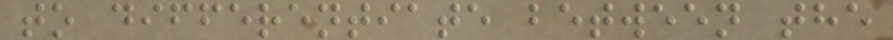to differentiate between the
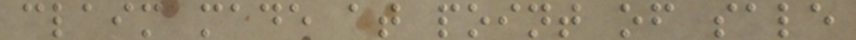claim made at point of sale
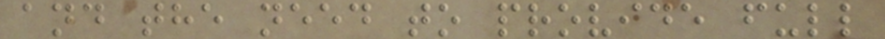and the need to provide full
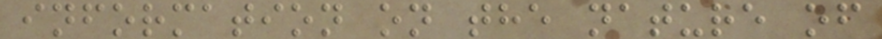information on the nature of
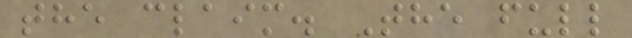the claim. The full
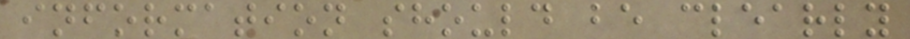information should be clearly
